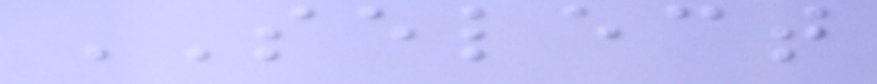SELECT
